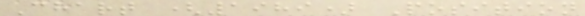Chart (1989) Position
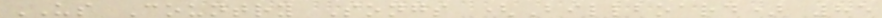US Country Songs (Billboard) 85
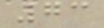73
